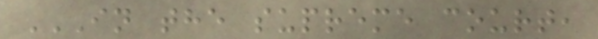IN THE SUPREME COURT,
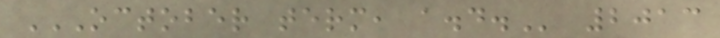OCTOBER TERM, A.D. 2013
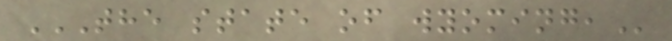THE STATE OF WYOMING,
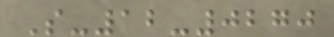S-12-0270
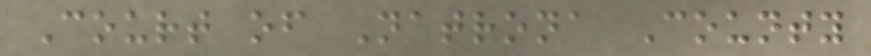Court of Natrona County
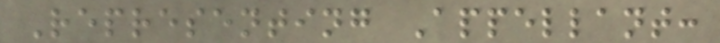Representing Appellant:
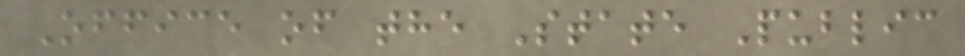Office of the State Public
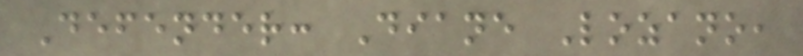Defender: Diane Lozano,
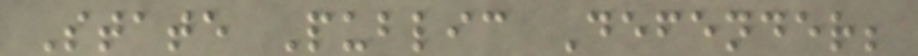State Public Defender;
